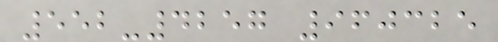552-4257 960325
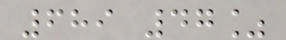689 47%
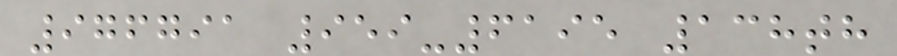976791 959-6195 138th
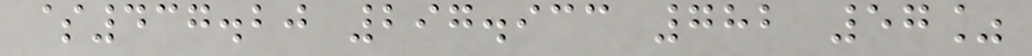$437.20 297.933 782 57%
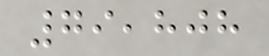79,808
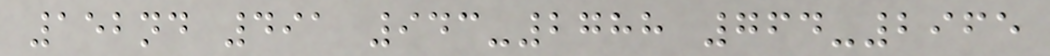152nd 491 943-2788 764-2965
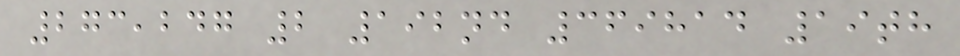273,247 2 192nd 369814 19th
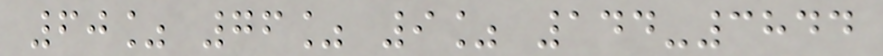60% 76% 9% 144-3844
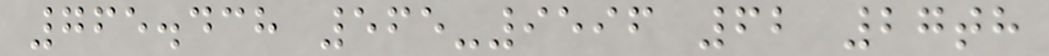765.438 565-9596 62 27th
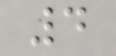4
